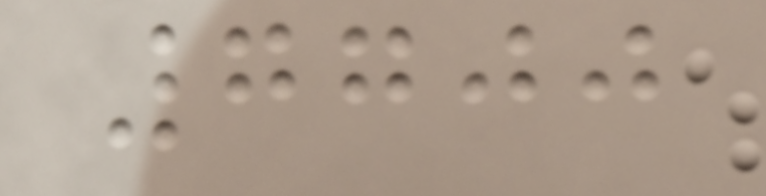7700
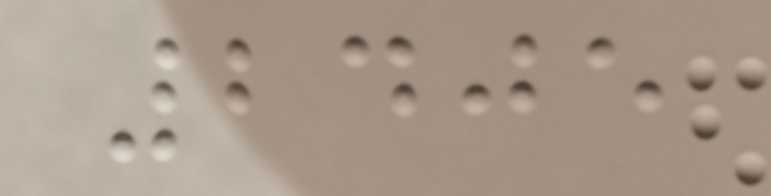2405
